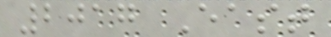2017 East
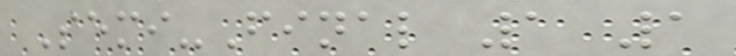Semi-Final 1 1
